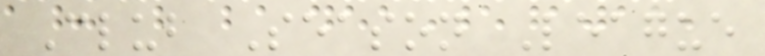Club Season League
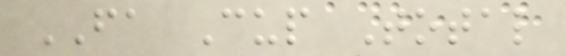FA Cup Total
